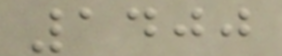1400
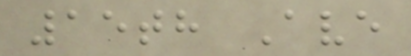15th Ave
